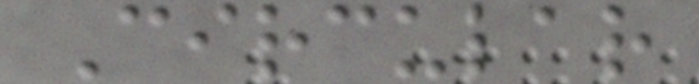Circular
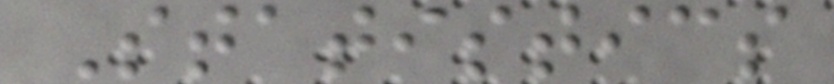Statistics
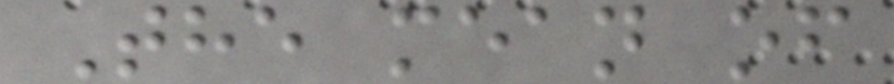The mean of
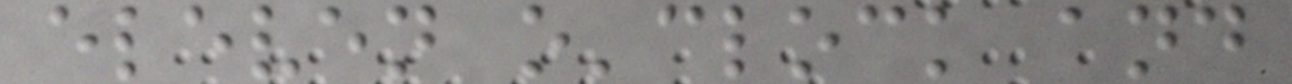eleven o'clock and
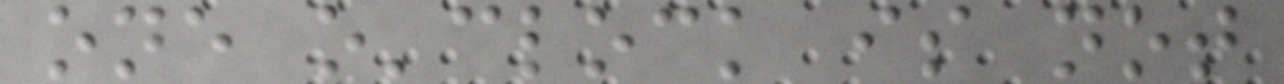one o'clock is not
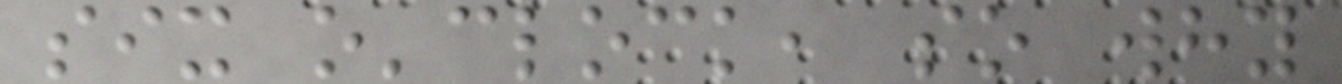six o'clock, so why
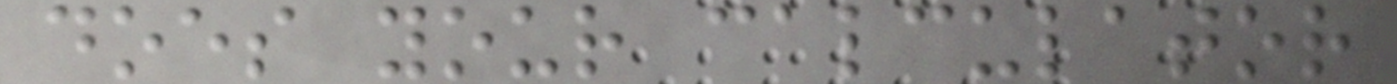does your calculator
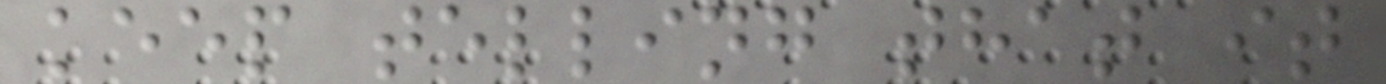keep telling that it
